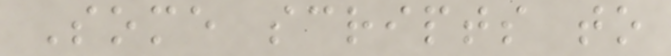Some scripts to
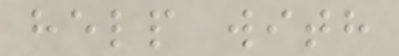help with
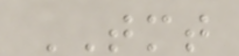TMT
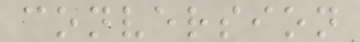conversion
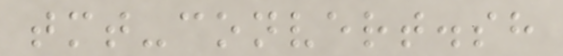tmt-convert.sh
